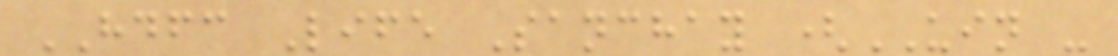HDFC Life Sanchay (UIN -
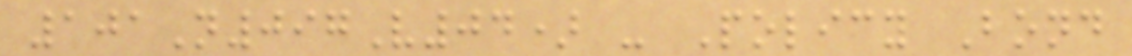101N097V04) - Policy Bond
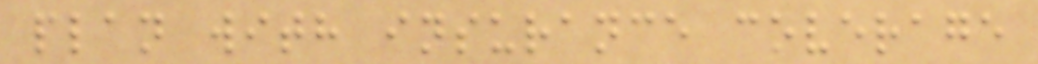plan with insurance coverage
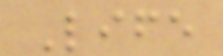Life
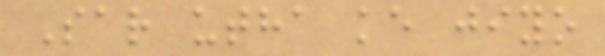Sar utha ke jiyo
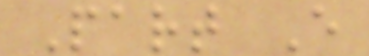Part E
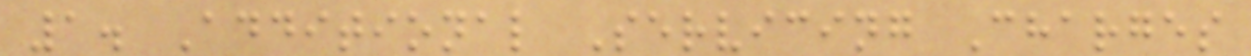1. Additional Servicing Charges
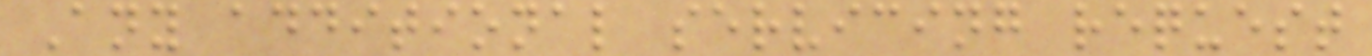Any additional servicing request
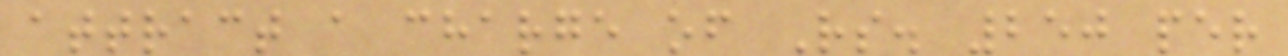attract a charge of Rs. 250 per
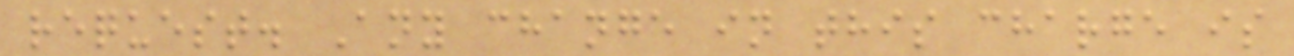request. Any change in this charge is
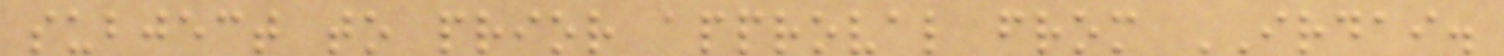subject to prior approval from IRDAI.
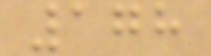178
